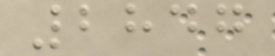2847
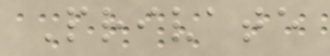Private
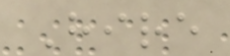Hire
